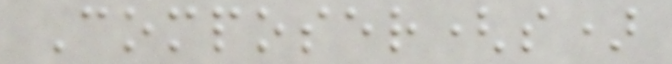Composer(s)
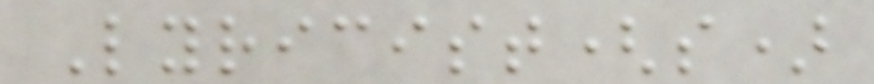Lyricist(s)
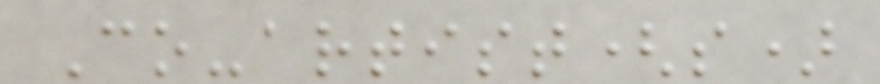Co-artist(s)
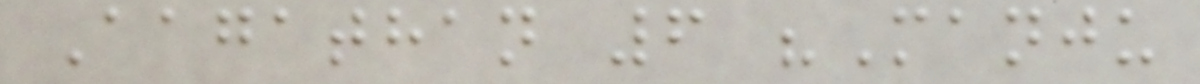Aagathan 6 "Manju
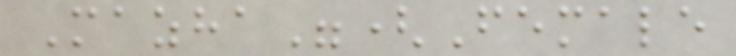Mazha"(Female
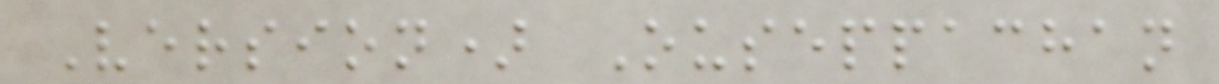Version) Ouseppachan
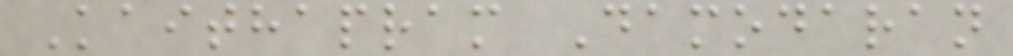Kaithapram Damodaran
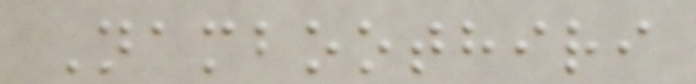Namboothiri
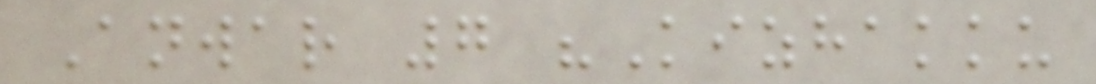Anwar 7 "Kizhakku
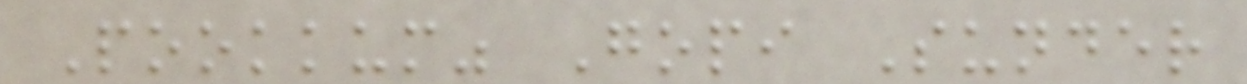Pookkum" Gopi Sunder
